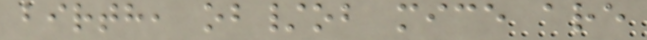birth, ob/ob mice are
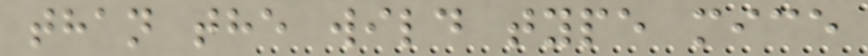than the wild type mice
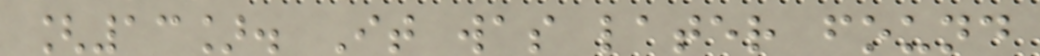[13]. It was later found
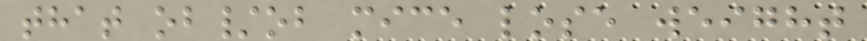that ob/ob mice lose weight
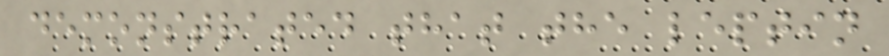demonstrated that the leptin
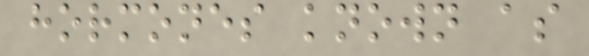hormones known as
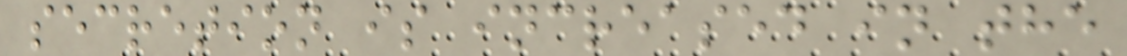secretion is increased in the
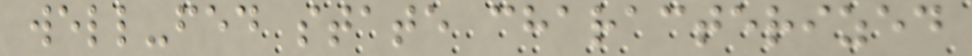well-fed state characterized
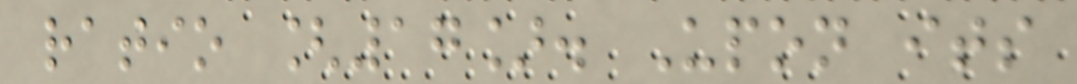ratio [17]. Upon its
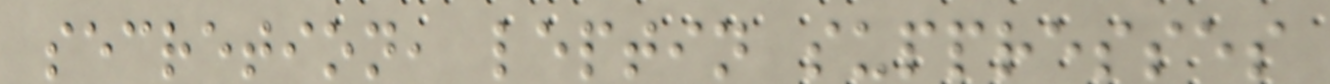secretion, leptin suppresses
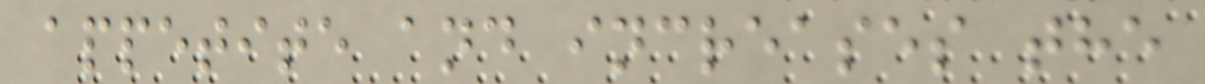appetite and increases the
